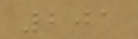201
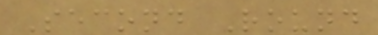Second Round
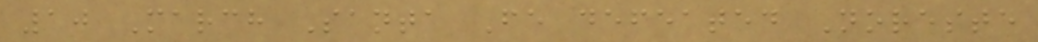10 March Santa Fe defeated Noreste
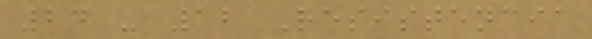24 - 12 Resistencia
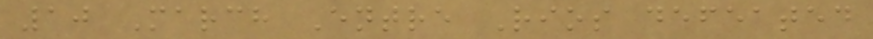10 March Entre Rios defeated
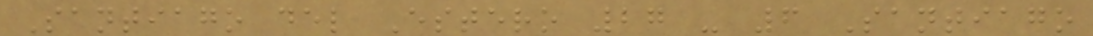Santiago del Estero 27 - 6 Santiago
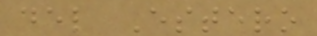del Estero
